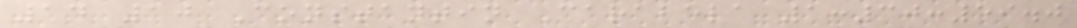14 10 Constantin Carabela 1:30:59.0
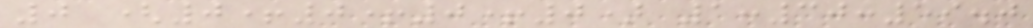0 (0+0+0+0) 1:30:59.0
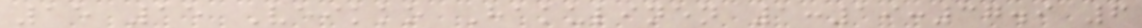15 15 Veikko Hakulinen 1:19:37.9 6
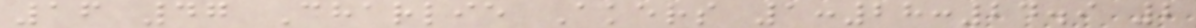16 47 Charlie Akers 1:28:24.9 2
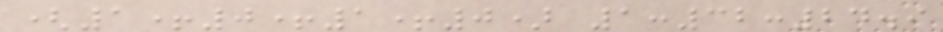(1+0+1+0) 1:32:24.9
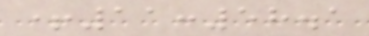+11:58.1
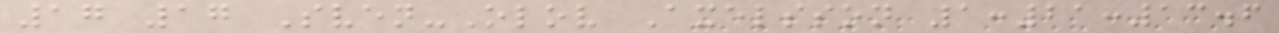17 17 Sven-Olov Axelsson 1:21:13.6
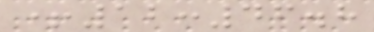+12:46.8
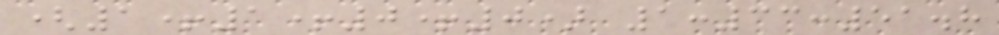(1+1+0+0) 1:33:51.8
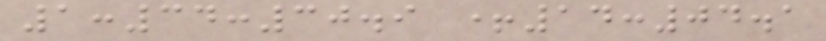1:34:30.9 +14:04.1
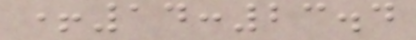+14:23.4
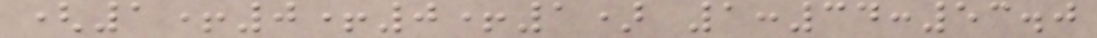(1+0+0+1) 1:34:53.0
